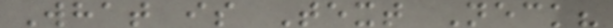What is Text Neck?
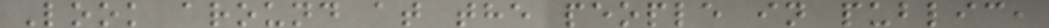Look around at the people in public,
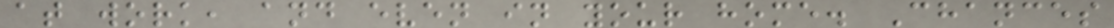at work, and even in your home. Chances
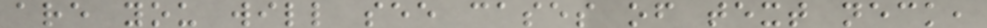are you will see cases of text neck,
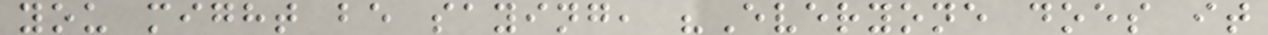you might be saying, "Everyone does it
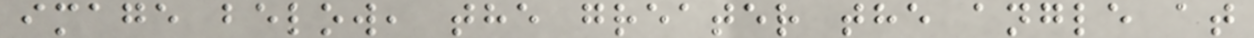image below, the greater the angle at
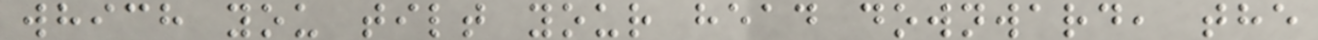which you tilt your head downward, the
